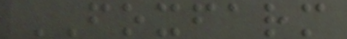FOXFARM
